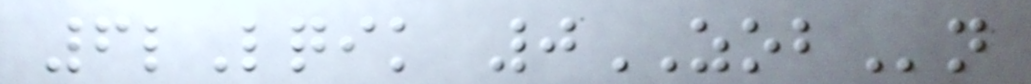6lLqik 0ZOBn
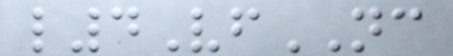l4VfNC
